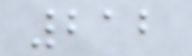212
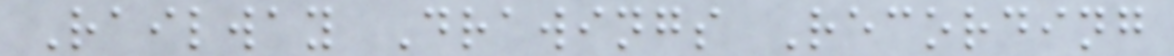Railway Drawings Recording
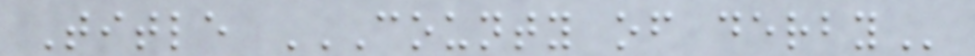Title COUNTY OF DERBY
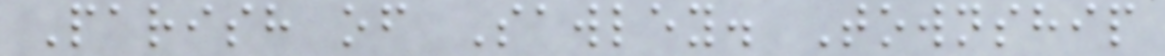Parish of Sawley. Township
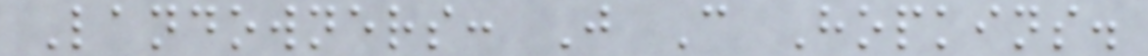Landowners: J C Hopkins.
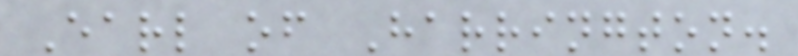Earl of Harrington.
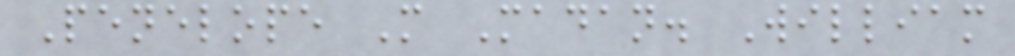Penelope M Madan. William
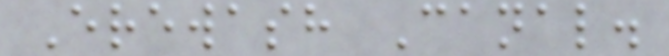Erewash Canal.
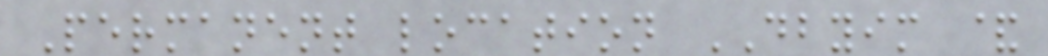Permanent location DBYIM &
